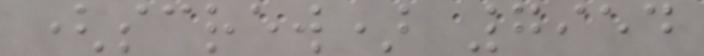(screw) 7954
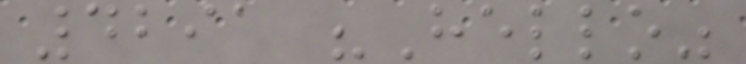4291 "Hello"
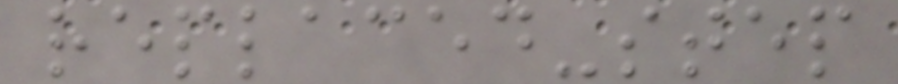replaced-step
